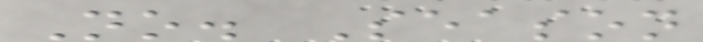No. Season
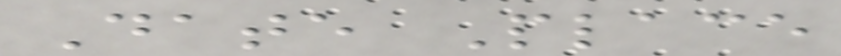Date Place
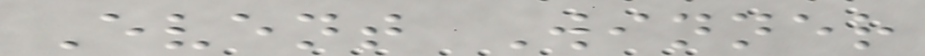Event Winner
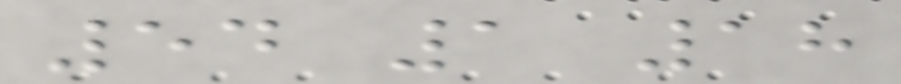54 1 18
